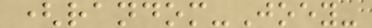(random-Joey-
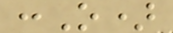:O)
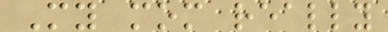My mom really
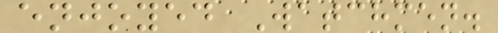enjoyed Watchmen.
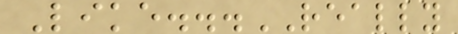Like...REALLY
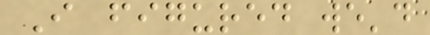I figured we'd
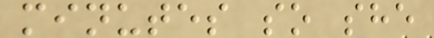minutes so she
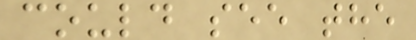could see the
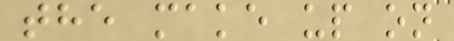the make up on
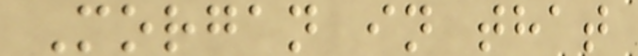Morgan in that
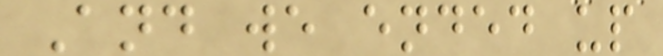And we ended up
